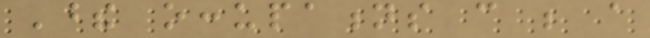These occupations can be a
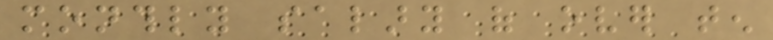monthly salary of over ten
